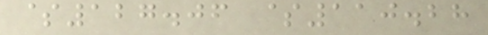$127.06 $110.28
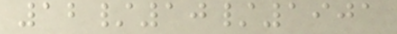12/10/1901
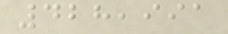428,991
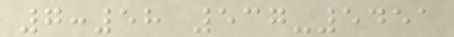7:58 537-5451
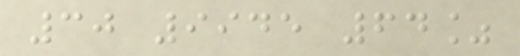30 9945 64%
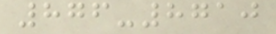876-8710
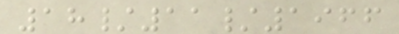18/11/1966
